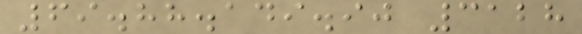69.88.149.90 3128
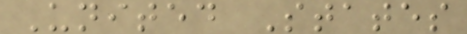United States
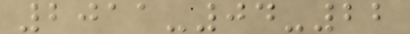2011-04-22
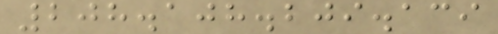208.108.209.139
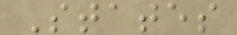States
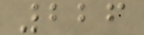226
